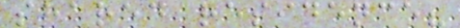shared residence?
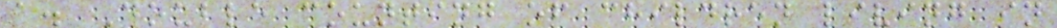a. Double counting of children living in
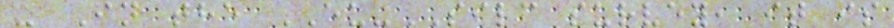- In the EU-SILC survey, it is
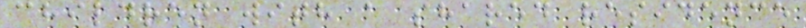children with a shared residence
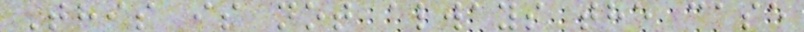This is not always the case
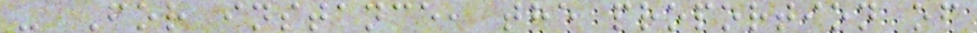- For instance, the proportion of
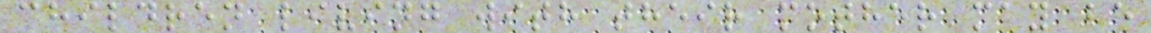children living with their mother may be
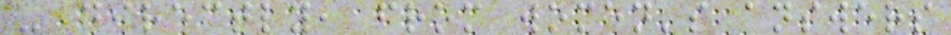- directly, from women's answers
